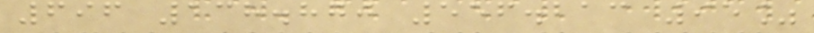696 138.870 556.213 95%
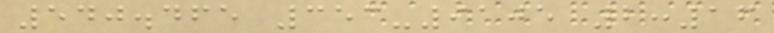540.465 353-9105 2:16
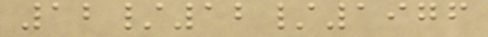12/12/1976
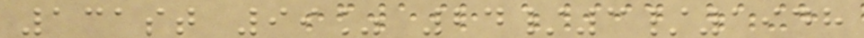131st 99% 24/3/1948
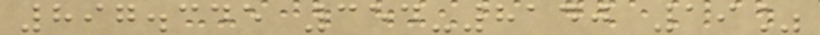897.345 354-8140 19%
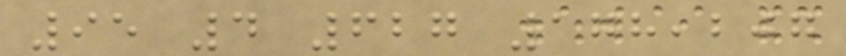95 4 627 178,207
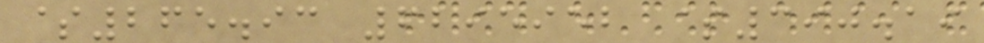$265.93 6295952 $390.19
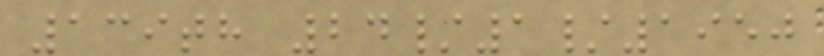139th 24/1/1950
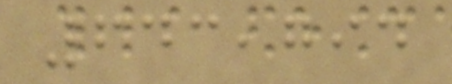643,794
